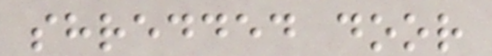shredded door
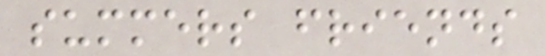summers friends
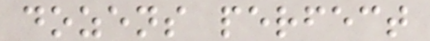dozens perfect
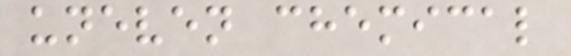uneven chemical
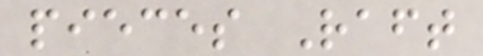pieces Raft
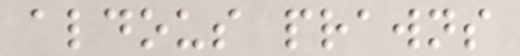aldous prawns
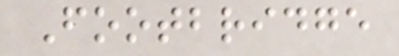Footbridge
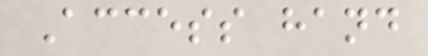Access hand
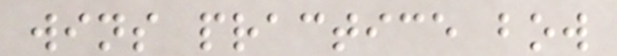wins practice bow
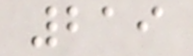219
